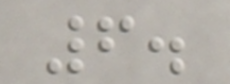6.
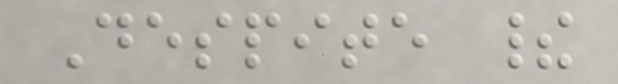Despite their
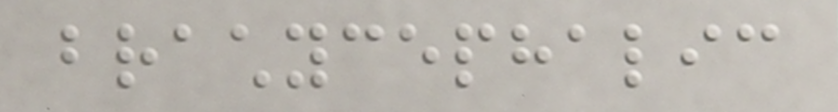brachycephalic
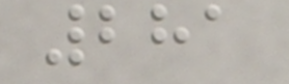281
